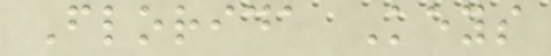Florida Keys
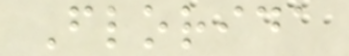Florida
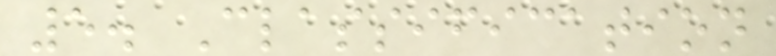5. Classification
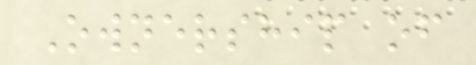Ownership of
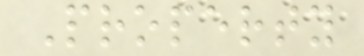Property
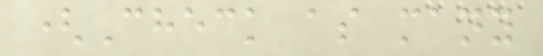(Check as many
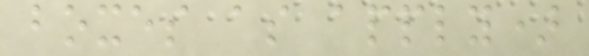boxes as apply)
